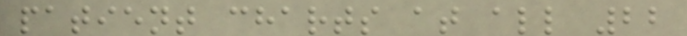patient charts at all 22
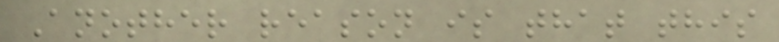Another reason is that this
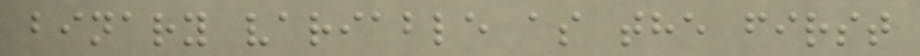binary variable as the first
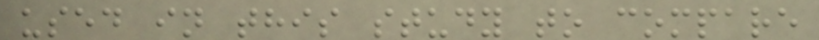used in this study to compare
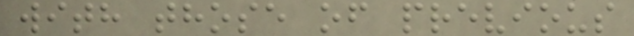with those of previous
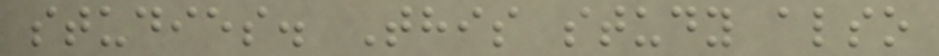studies. This study also
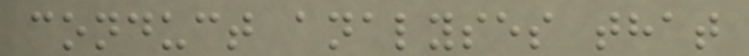conduct analyses that
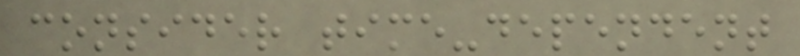consider time-dependent
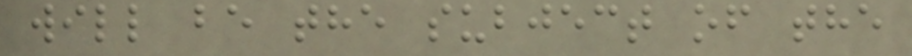will be the subject of the
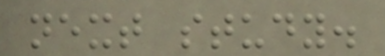next study.
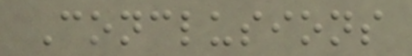Conclusions
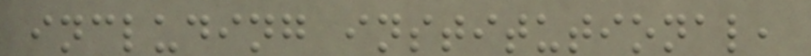including institutional,
